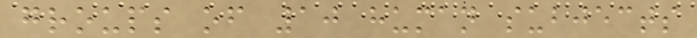groups of 10 human subjects
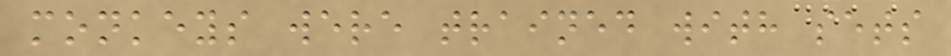monkeys were trained with sets
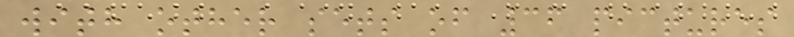with other sets of 36 pictures
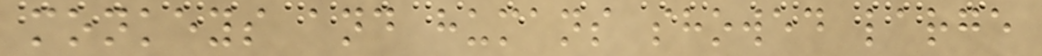monkeys and humans showed large
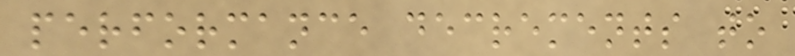performance decrements to
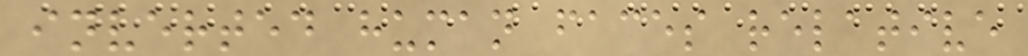inverted human faces relative
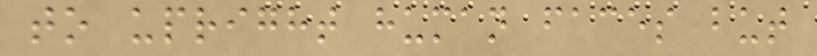to upright human faces but
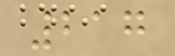217
